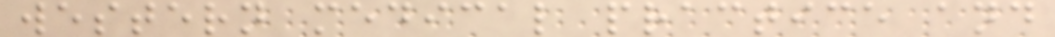western medical practice and
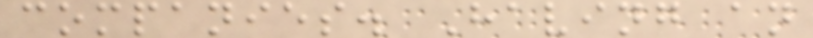companies. Having an
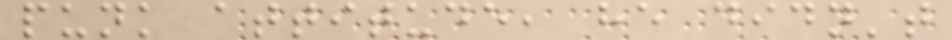punk attitude, he didn't
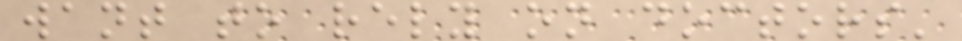want to rely on doctors'
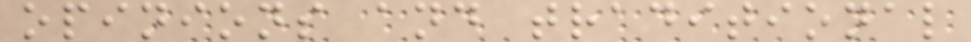opinions and traditional
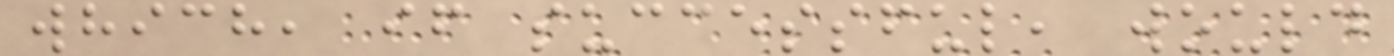which, if successful, would
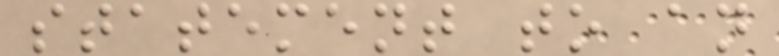statement to an
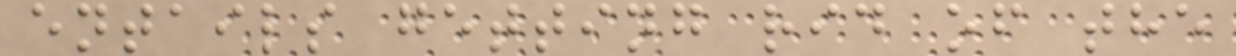entails getting rid of the
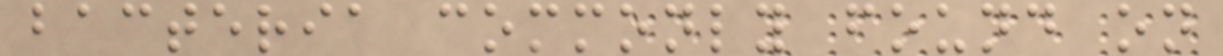bacteria commonly found on
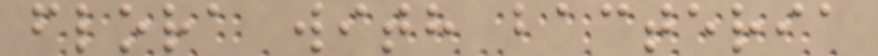flora with bacteria
